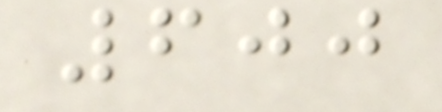600
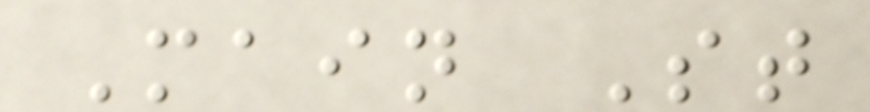Main St
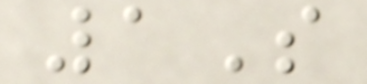1S
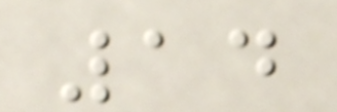14
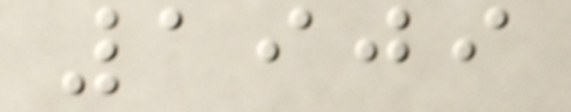1909
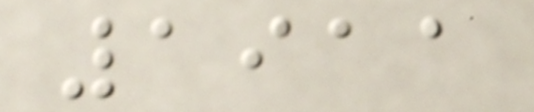1911
